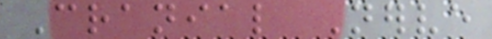Cranial Nerve
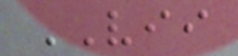VII
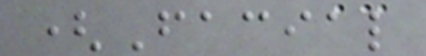(Facial
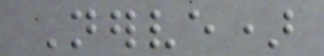Nerve)
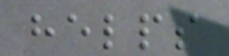helps
